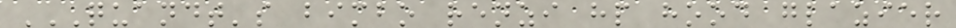QUANDT'S BIMBO RENZI HP HOOD GLAZIER
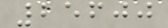25600
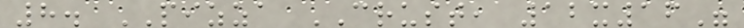8. PIZZA CRUST, 12x16"
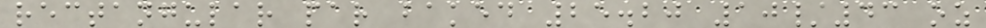rectangular par baked 25.20 10/43 oz
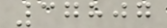37807
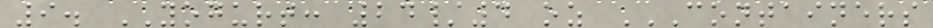9. YOGURT: 24/4 oz CONTAINERS
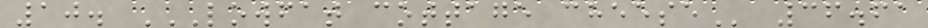10. LOWFAT COTTAGE CHEESE 36.61
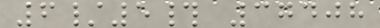6/5# 37408
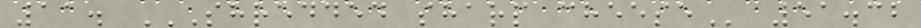11. SHREDDED SHARP CHEESE 51.32
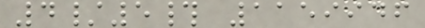4/5# 1159946
